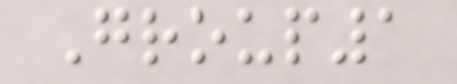Group1
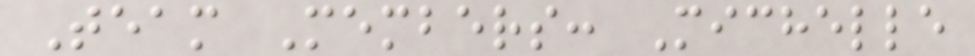Team Members: Michelle
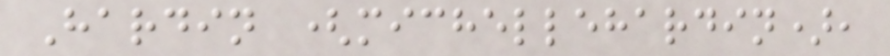Hardin (michellehardin),
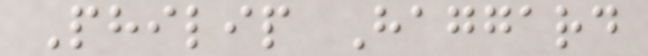Philip Haggard
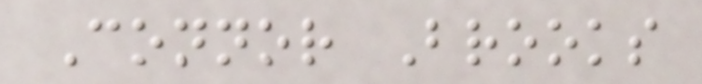Connor Brooks
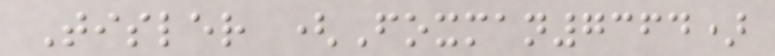Tisler (Foxman7364)
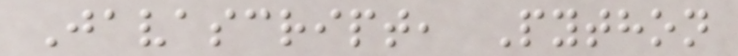Javascript, Python
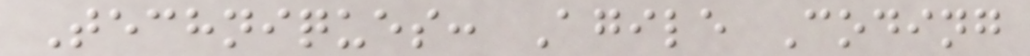Techniques: Agile Coding
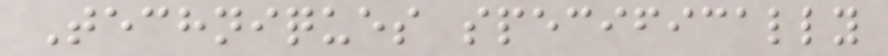Techniques specifically
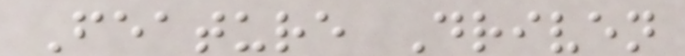Feature Driven
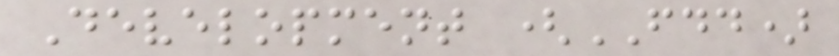Development (FDD)
